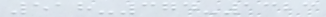518-374-1323
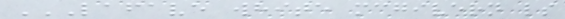LAFAVE WHITE MCGIVERN LS
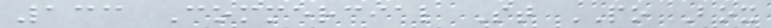133 Commercial St PO Box
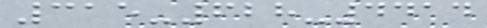315-628-4414
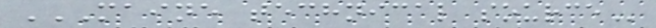MAINE TECHNICAL SOURCE
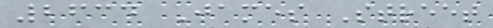2634 James Street
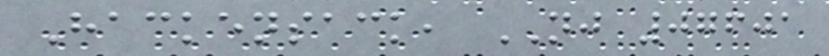Hackensack, NJ 07601
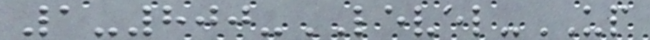1-800-LEVEL-UP
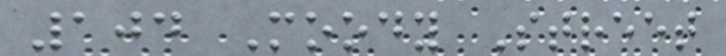104 Moody Street
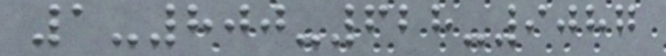1-800-628-9087
